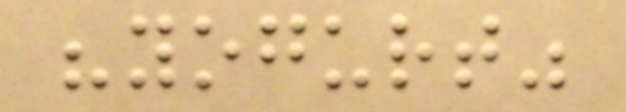"yogurt"
